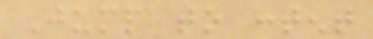Jump to content
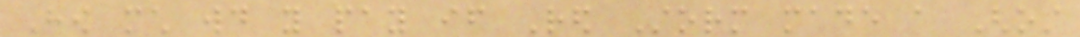How much would you pay if Red Storm made a Ghost
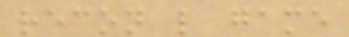recon like game
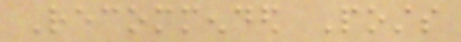Recommended Posts
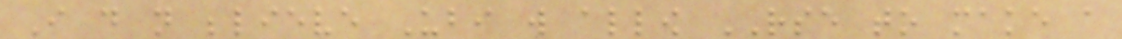I do not believe Ubi will allow RSE to make a
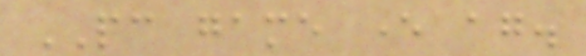PC game ever again.
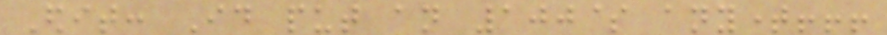Edit: Id put an 100$ anytime!!!
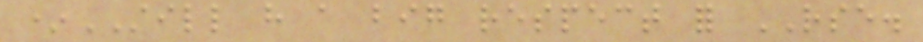*STILL have a big respect for RSE.
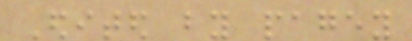Edited by pagey
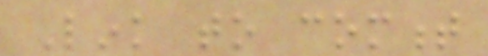Link to comment
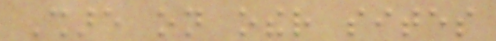Share on other sites
